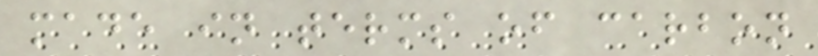made in terms of carbon
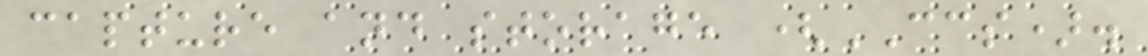capture and storage (CCS).
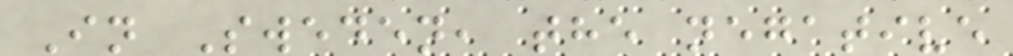In Sweden, the negative
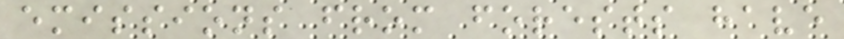emissions from forests have
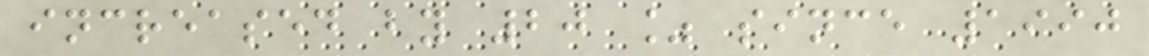increased by 20 % since 1990
